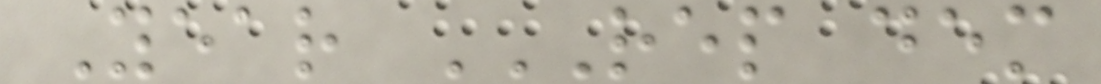Year REP DEM
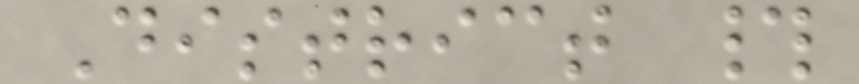District #
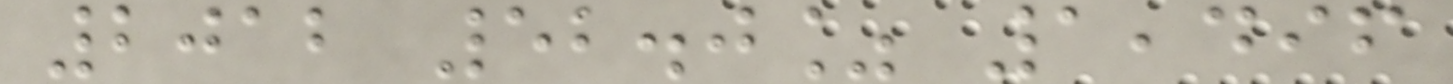2012 52.0% 1,496
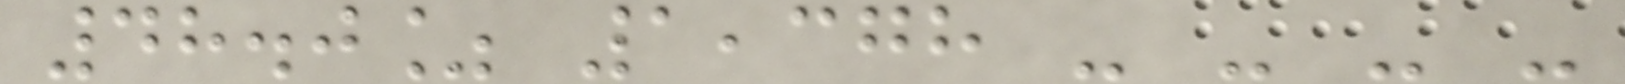48.0% 1,378 - - - -
